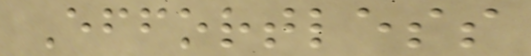Effortless
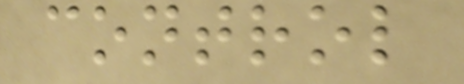control
